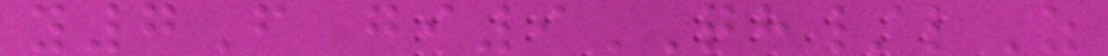y7F gi9QH/lZ
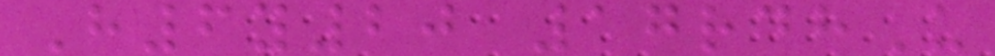H6y20 17rdhU
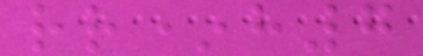rr*h7
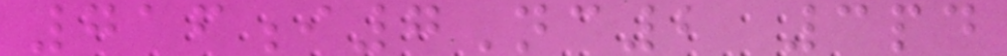716i7Nc2 3pd
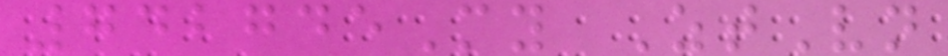742745My ZtVn
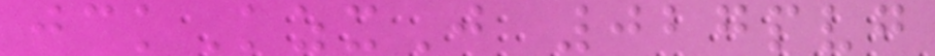jckKzxJ 027pvg
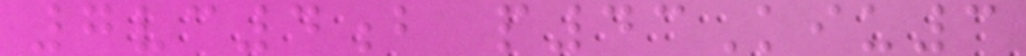7vc4b p43Kiu3
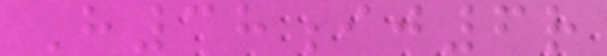H38ij6r
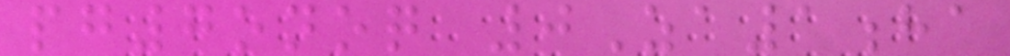pg7onoq 0Za1ha
